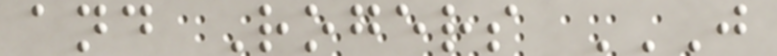and Rogers J
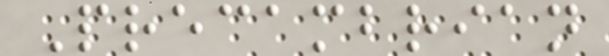Precambrian
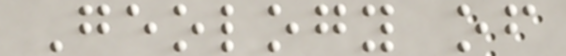Geology of
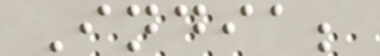India;
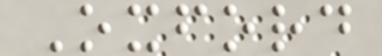Oxford
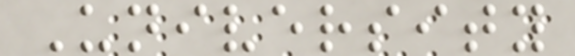University
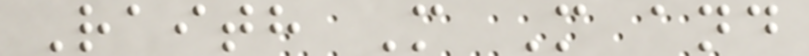Raith M M and
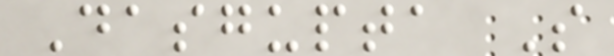Dasgupta S
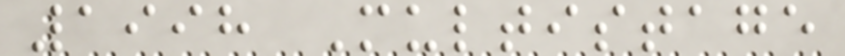1998 Multistage
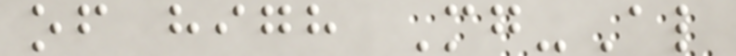of high Mg-Al
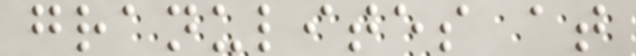granulites at
